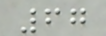67
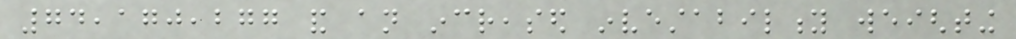74,170,277 and an increased investability weighting
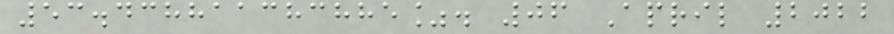53.438811383885%. 06 April 2022
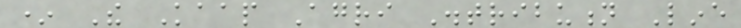* The Kaap Agri Distribution Line
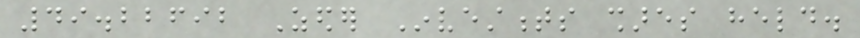49.22692 Zeder Investments shares held.
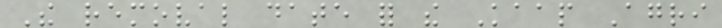The removal date for the Kaap Agri
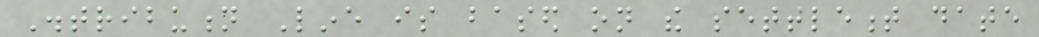Distribution Line is based on the settlement date
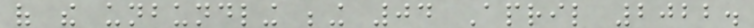of the unbundling being 04 April 2022.
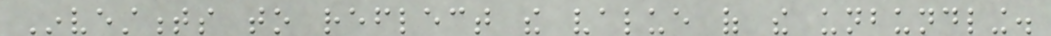Investments to reflect the value of the unbundling.
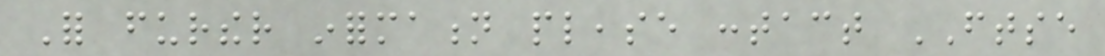For further information please contact FTSE
